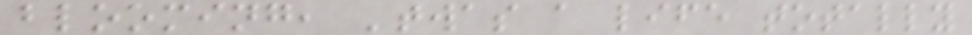blooming, 'twas a life totally
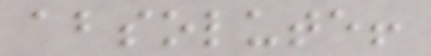absolute!
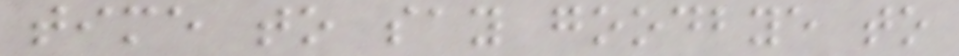time to say goodbye to
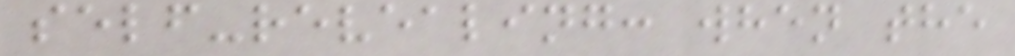self-revealing: when the
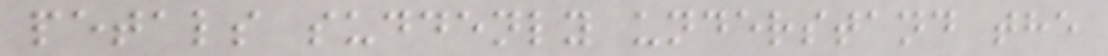petals suddenly understand the
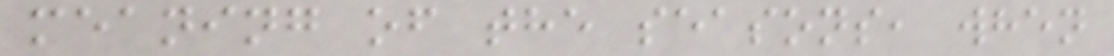meaning of the seasons, when
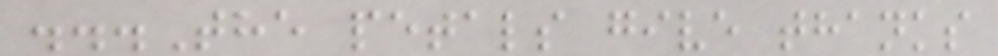...The petals give thanks
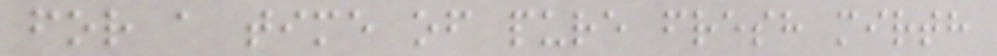for a time of pure fresh mirth
